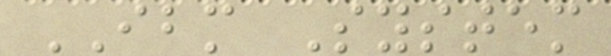IBM System
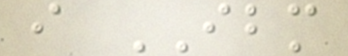i IBM
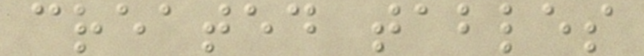created tables
